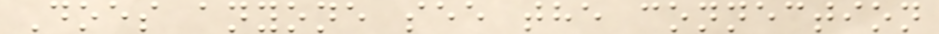Does anyone see the connection
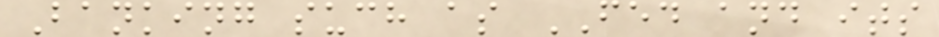Banking such as FED and its
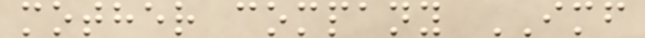mother company IMF
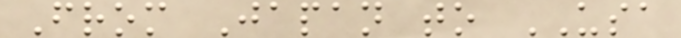From Japan to USA
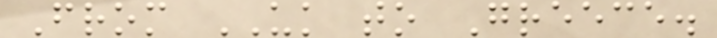From UK to Greece.
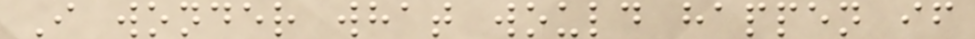I wonder what would happen if
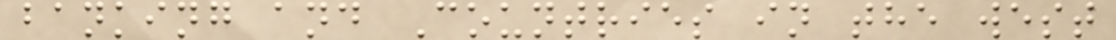banking and Countries in the west
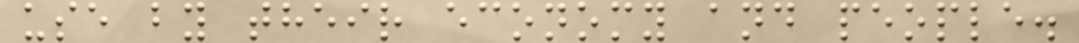use by their economy and people.
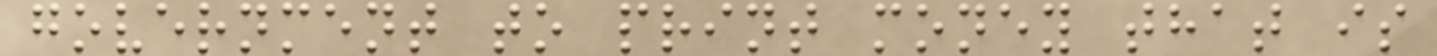government to print money that is
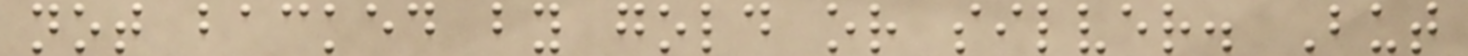not backed by gold or silver. But
